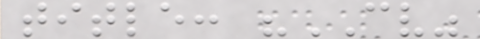title: "CV"
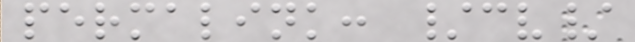permalink: /cv/
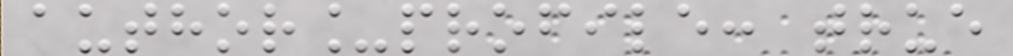author_profile: true
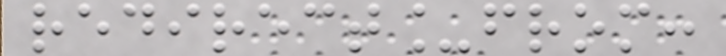redirect_from:
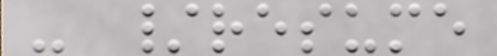- /resume
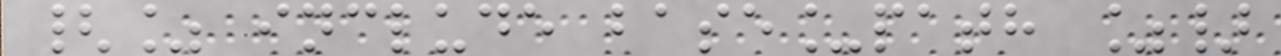{% include base_path %}
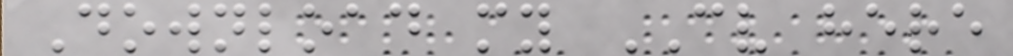Download my CV here
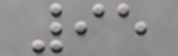95
